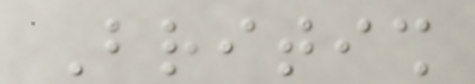British
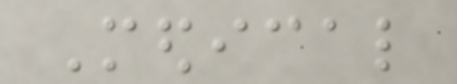Medical
